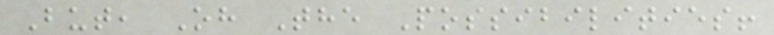But, Oh The Possibilities!
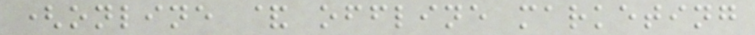(online & offline marketing
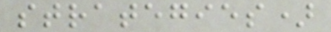strategies)
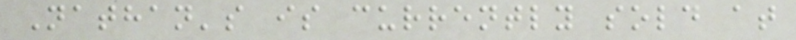Nathan's is currently sold at
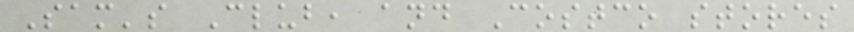Sam's Club, and Costco stores
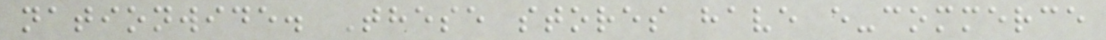nationwide. These stores have e-commerce
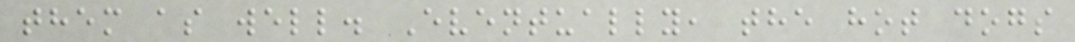them as well. Eventually, the hot dogs
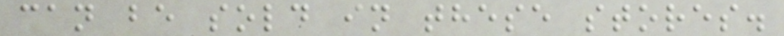can be sold in these stores.
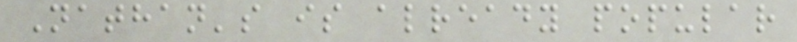Nathan's is already popular
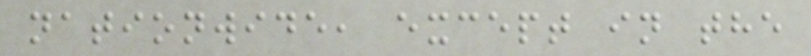nationwide, except in the
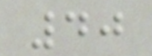40
